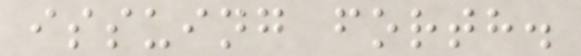issuing forth.
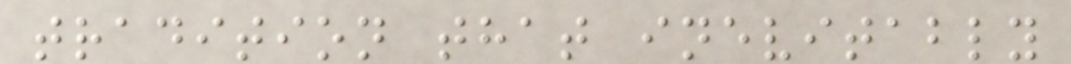tradition that inevitably
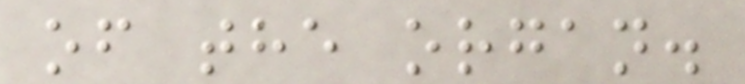of the organ.
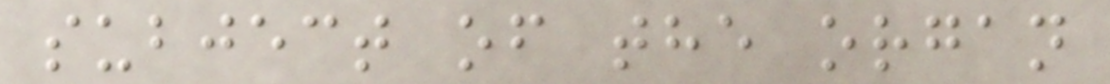subject of the organ
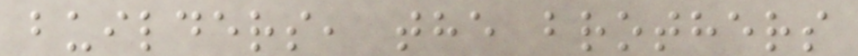builders, the brothers
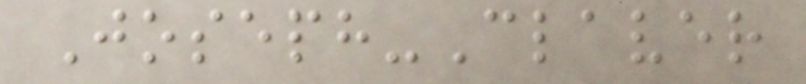Joseph-Claver
